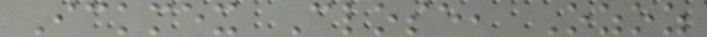Ickmex Close, Ozoz
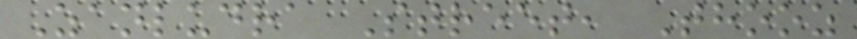Zanludra Street, Thooz
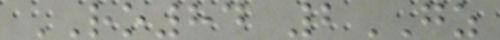RO84 2GZ
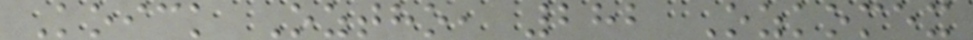Koick Oztho, 282 Ozkomex
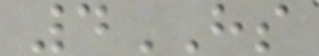4HS
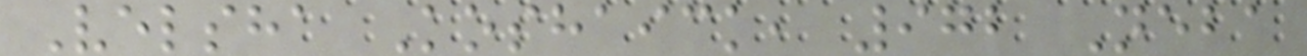Velsha Koshaick, 972 Neba
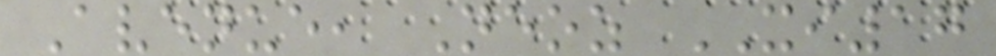Avenue, Neoz XI17
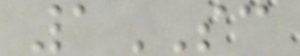1SC
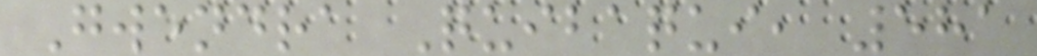Gwendra Quibaqui, 581
